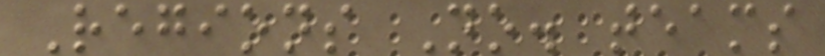Regions No. teams
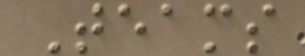Teams
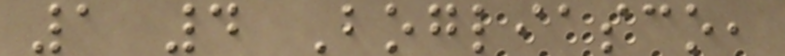1 4 Bogliasco,
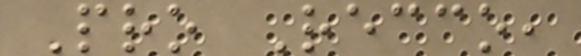Pro Recco,
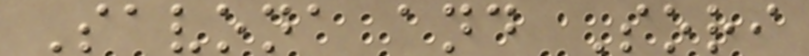Savona and Sori
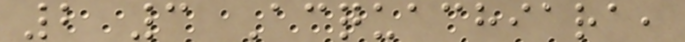2 3 Acquachiara,
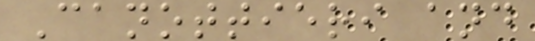Canottieri and
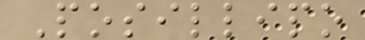Posillipo
